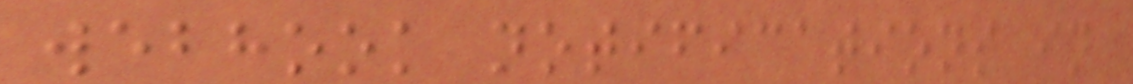webhook notifications in
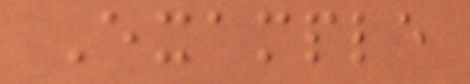Example
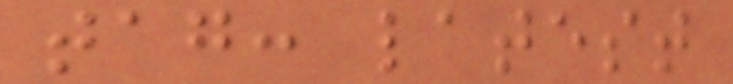tag: latest
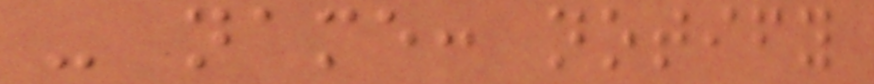- name: notify
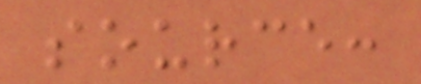source:
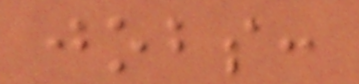jobs:
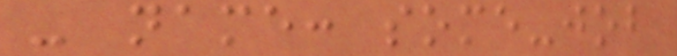- name: some-job
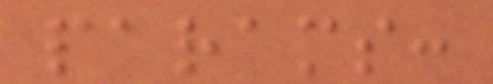params:
